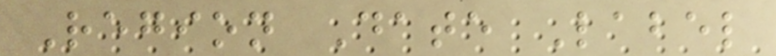Region Date Label
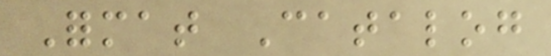Format Catalog
